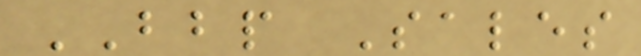BBP Sales
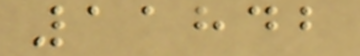11842
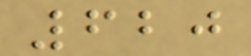620
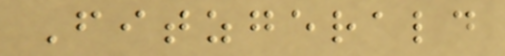Fitzgerald
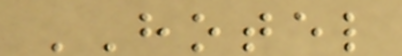HOTEL
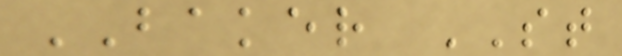BAKER ST
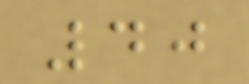40
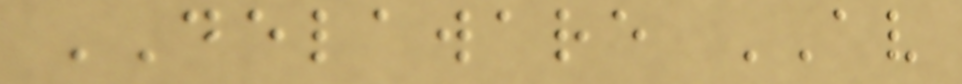DELAWARE AV
